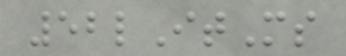52lItMs
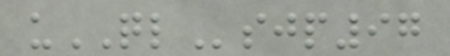uQLsjp97
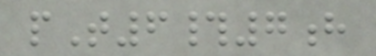pT6#7h
